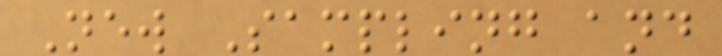New Sampling and
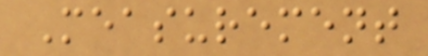Measurement
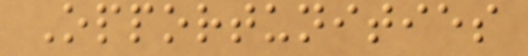Opportunities
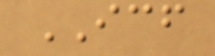ICF
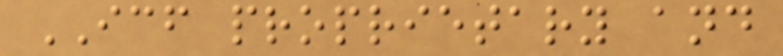ICF proprietary and
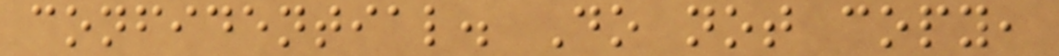confidential. Do not copy,
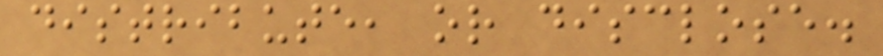distribute, or disclose.
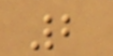2
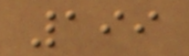199
